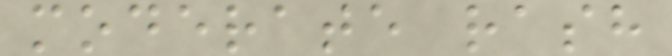moderate rash
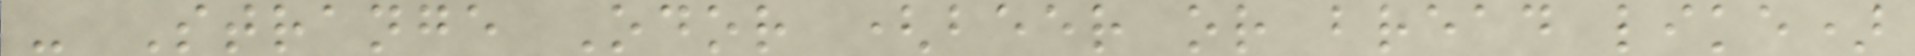- Strange Odor (beer or bread like)
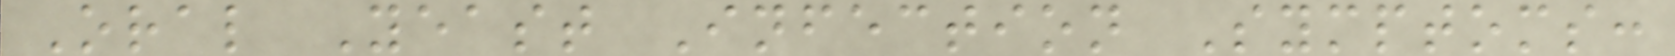Oral Yeast Infection Symptoms:
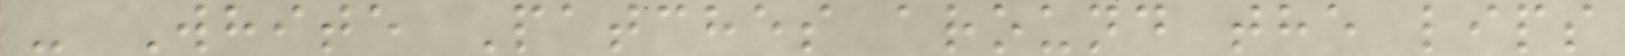- White Patches around the lips
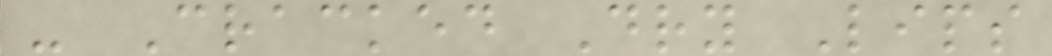- Cracked Dry Lips
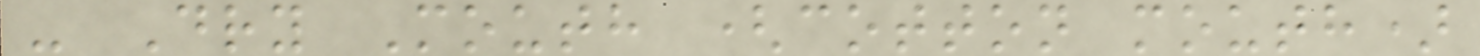- Dry Mouth (cotton mouth)
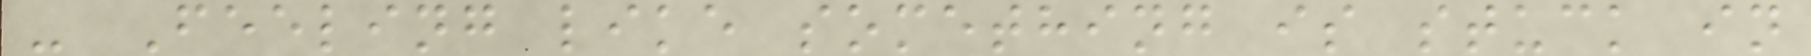- Feeling like something is stuck in
